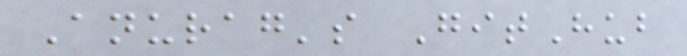Anurag's GitHub
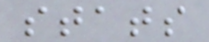stats
